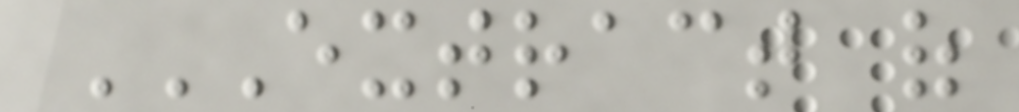EXTRACT OF
